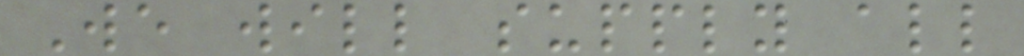We will supply all
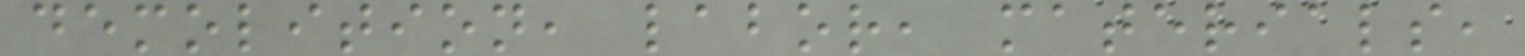demolition, labor, materials,
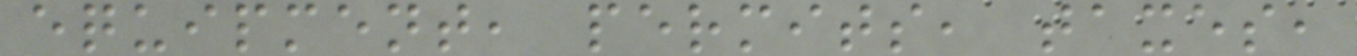equipment, permits, taxes,
